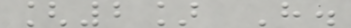[2] H.
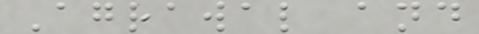Agrawal and
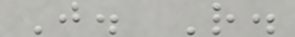J. R.
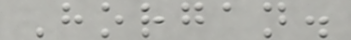Horgan.
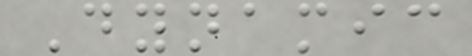Dynamic
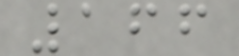166
